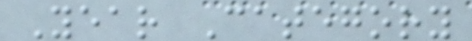Year Category
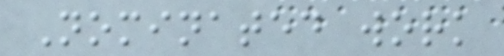Nominated work
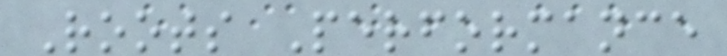Roots Performance
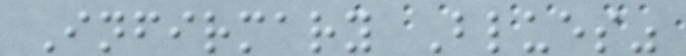Infirmary Blues"
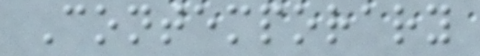Contemporary
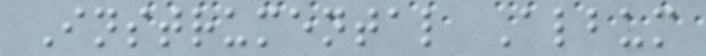Instrumental Album
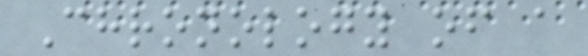Chronology of a
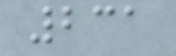231
